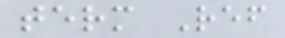term Ref
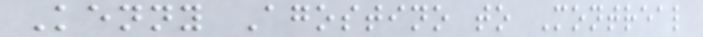Kenny Agostino to Montreal
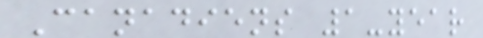Canadiens 1-year
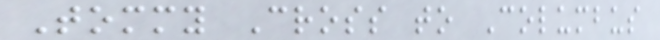Tommy Cross to Columbus
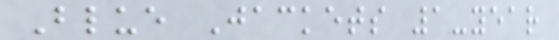Blue Jackets 1-year
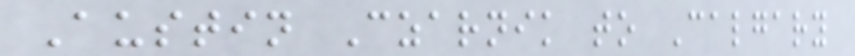Austin Czarnik to Calgary
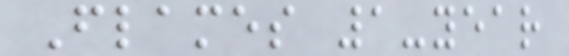Flames 1-year
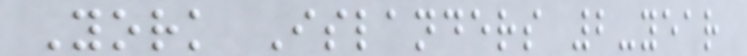York Islanders 2-year
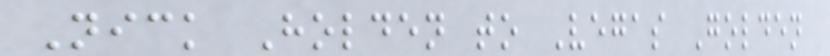Nick Holden to Vegas Golden
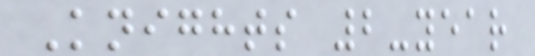Knights 2-year
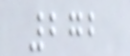272
